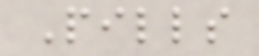Pills
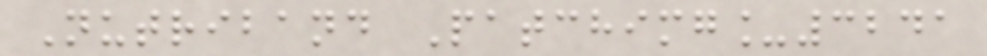Nutriband Patchimg_3241
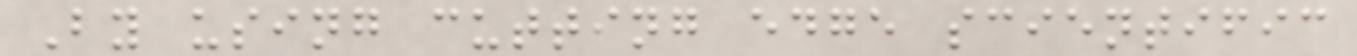By using cutting edge scientific
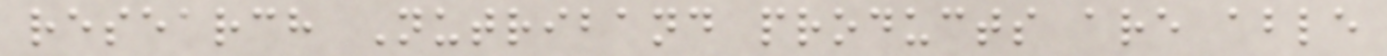research Nutriband products are able
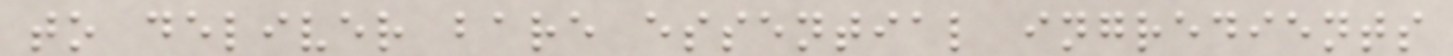to deliver bare essential ingredients
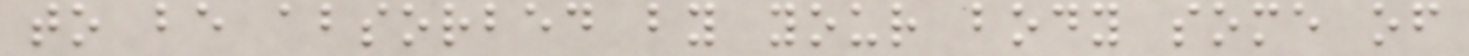to be absorbed by your body some of
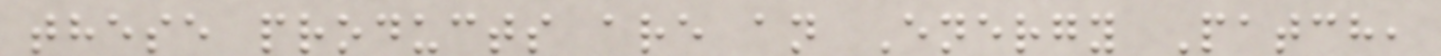these products are an Energy Patch,
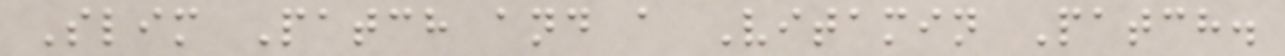Slim Patch and a Vitamin Patch.
